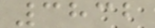3832
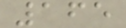165
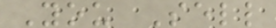You Sell
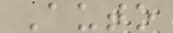Auto
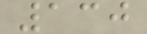130
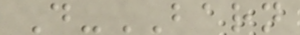D-BARN
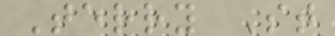Terry St
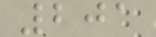201
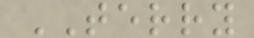TERRY
